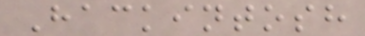Hackintosh
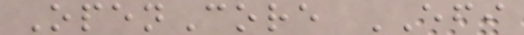OpenCore EFI
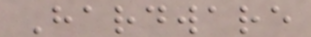Hardware
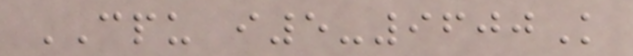CPU i5-9600K
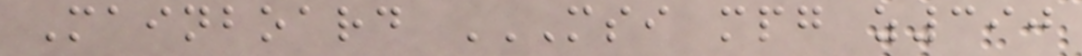Mainboard MSI MPG Z390
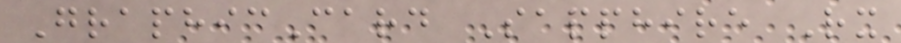GraphicCard Sapphire Rx
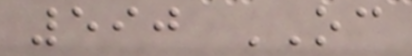590 OC
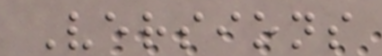Versions
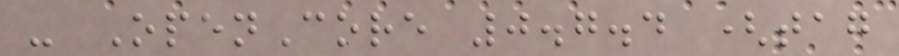- OpenCore 0.7.4 (tag
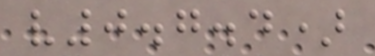v0.7.4)
